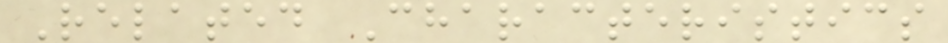Related Characteristics
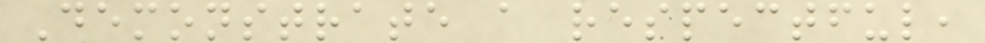Demonstrate a respectful,
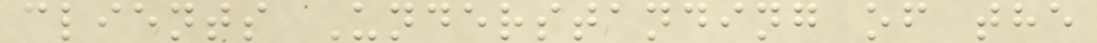clients Understanding of the
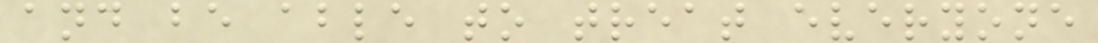and be able to treat everyone
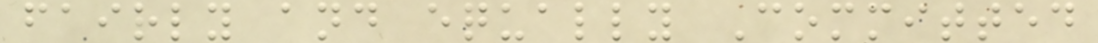fairly and equally Committed
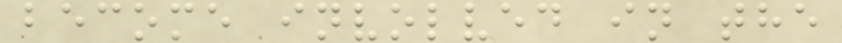become involved in the
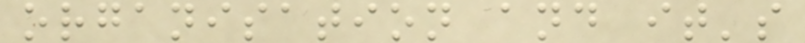organisation and it's
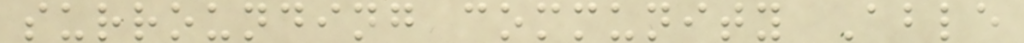surrounding community Able
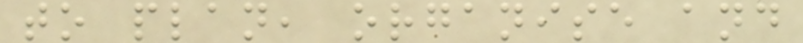to plan, organise and
